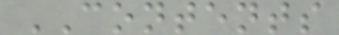CONTENTS
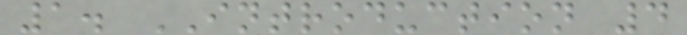1. INTRODUCTION 4
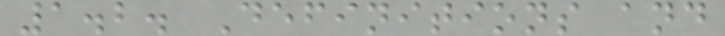1.2. Definitions and
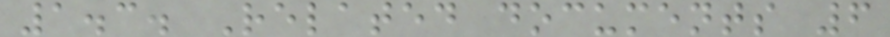1.3. Related documents 6
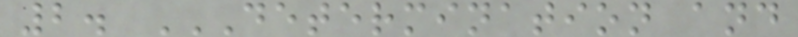2. DETERMINATION AND
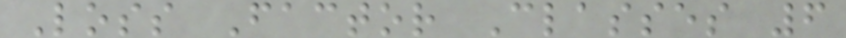Loss Factor Classes 6
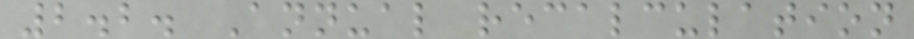2.2. Annual recalculation
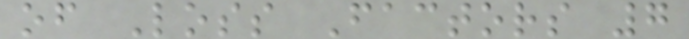of Loss Factors 7
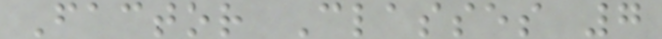Factor Classes 7
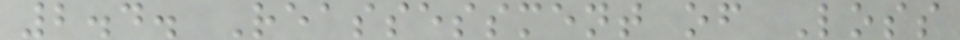2.4. Reassessment of Loss
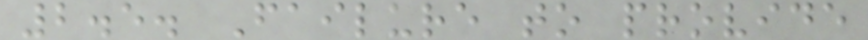2.5. Failure to provide
